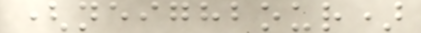(neighbour)
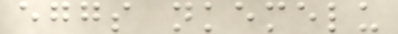eggs nkemelu
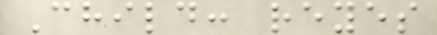Child: reyes
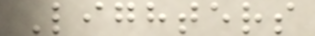Lighters
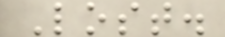Lost.
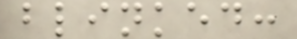blinked:
